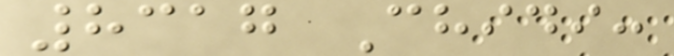8317 Chidi:
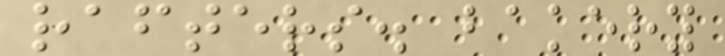rafters. bakery
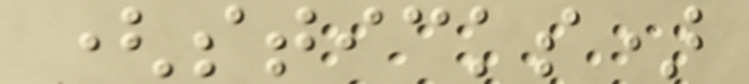(sticks)
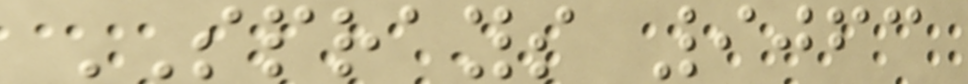SPRAYS 9063
